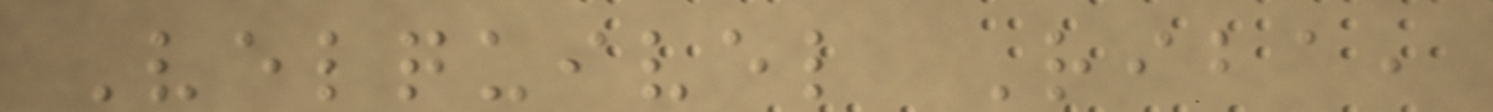Velquivel Riba,
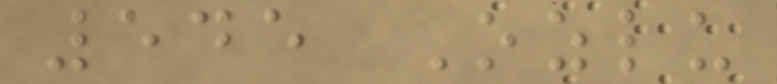545 Ozlu
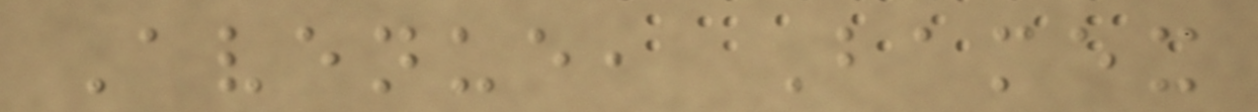Avenue, Bamex
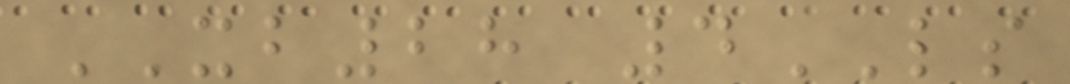XB28 4LS
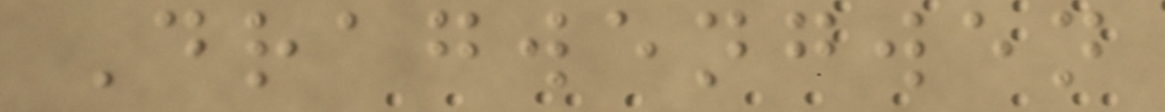Dragwengwen
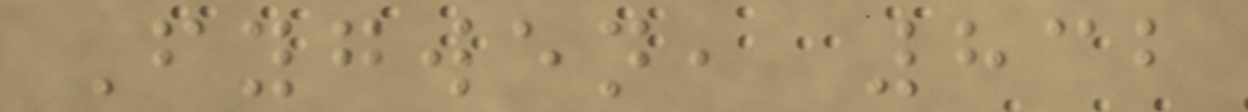Fygwen, 832
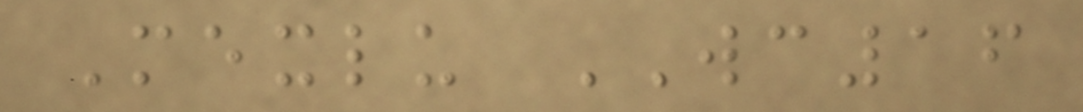Mexlu WC16
